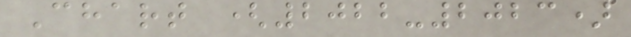Chart (2022-2023)
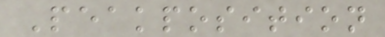Peakposition
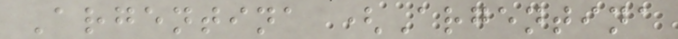Argentina (Argentina
